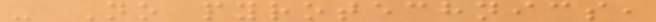- No pyrotechnics,
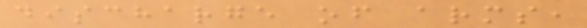discharge of arms,
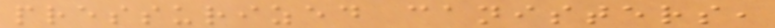pressurized canisters,
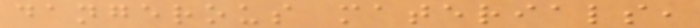dangerous materials,
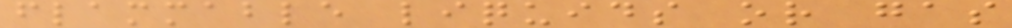flammable liquids or gas
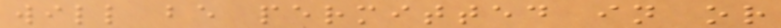will be permitted in or
